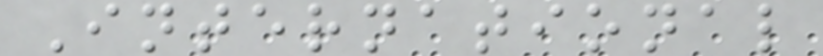International
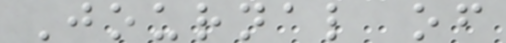Journal of
